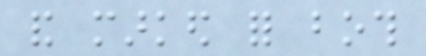and marked for both
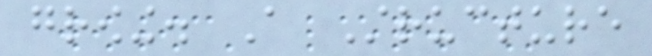growing. A Structure
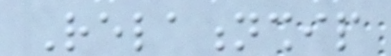Relationship
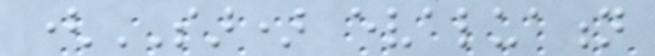(SAR) evaluation
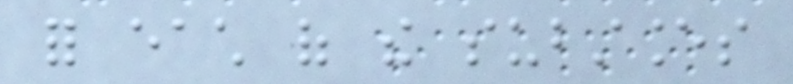for each of the substances
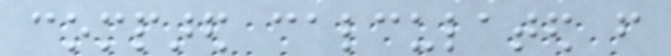compared calculated from
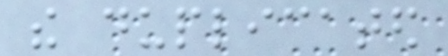the duplicated
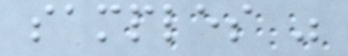samples was
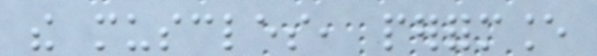the muscles, performance
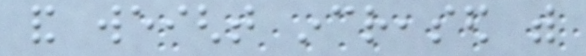and weight increased with
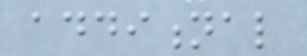additional
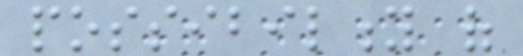possibility of
